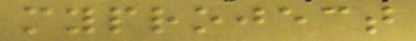myproject
